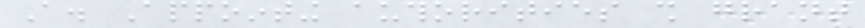A. Appointing authorities shall grant
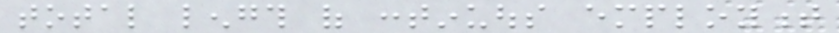total length of continuous employment
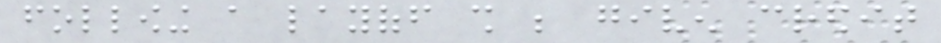following a layoff shall be given credit
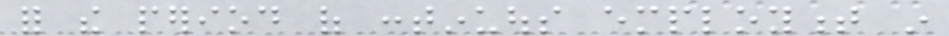for the period of continuous employment in
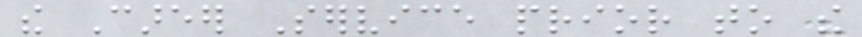the Career Service prior to the
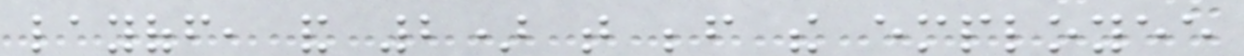layoff, and 2) that before the employee
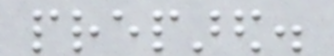prepared.
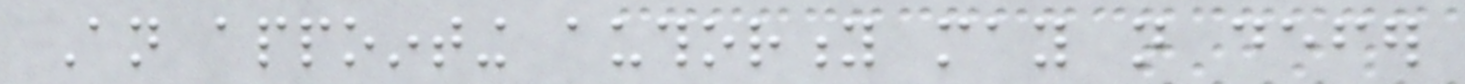An appointing authority may not defer
